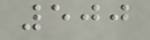500
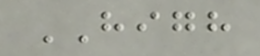HIGH
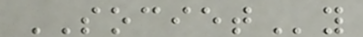SOCIETy
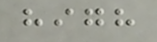high
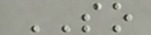SO
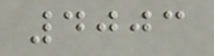4003
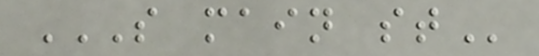S MAIN ST
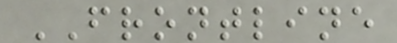FRONTLINE
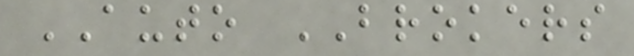AUTO BROKERS
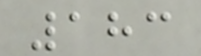183
